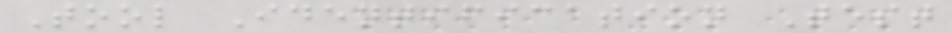Tool Identification Test
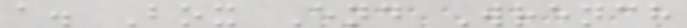a. Box End Wrench
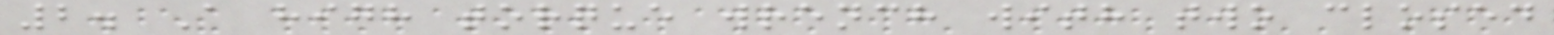2. A high torque wrench with two closed
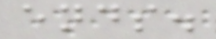ends.
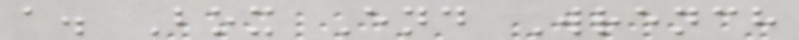a. Box End Wrench
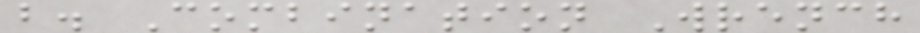b. Combination Wrench
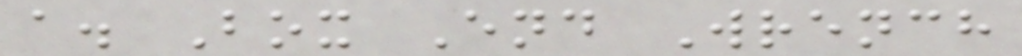a. Box End Wrench
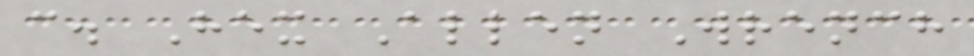c. Hex Allen Wrench
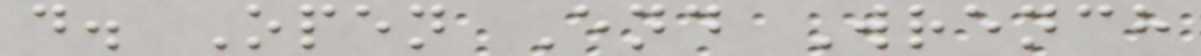d. Open End Wrench
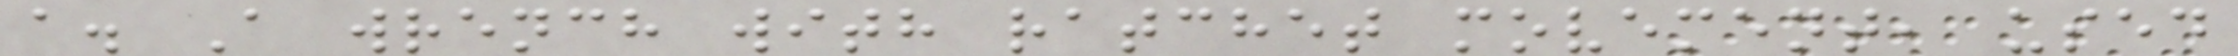a. A wrench with ratchet movement, used
